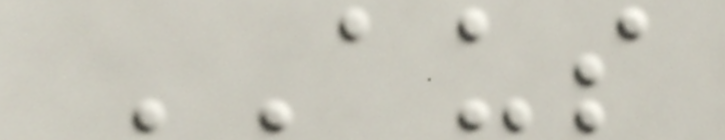AUS
